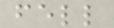fell
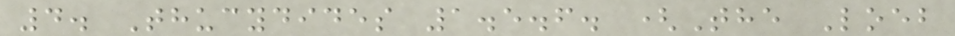4. Thucydides 1.5.6. (The Loeb
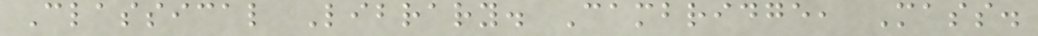Classical Library. Cambridge, Mass.
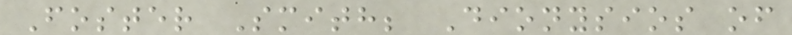Foster Smith; Dionysios of
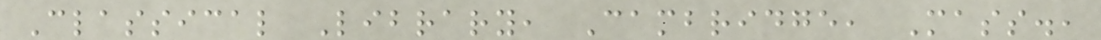Classical Library, Cambridge, Mass.,
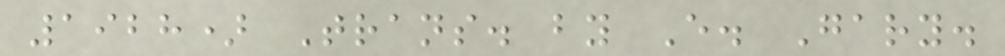1928) Trans. by E. Gary.
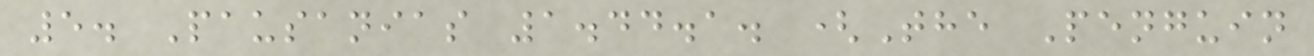5. Pausanias 1.44.1. (The Penguin
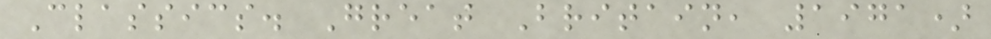Classics. Great Britain, 1971)
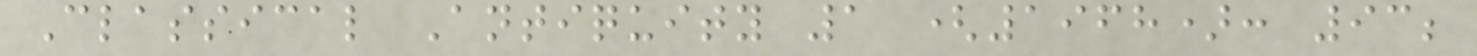Classical Antiquity 1 (1968): 93;
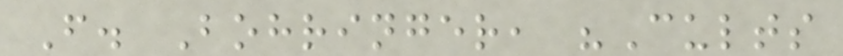F. Bohringer, "Cults
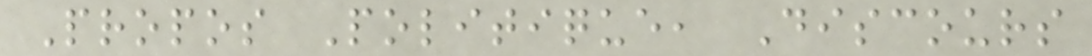Propos Politique, Discours
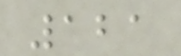121
